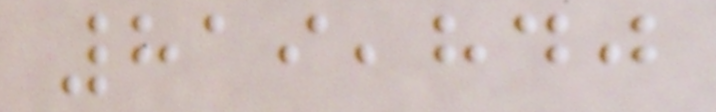819,840
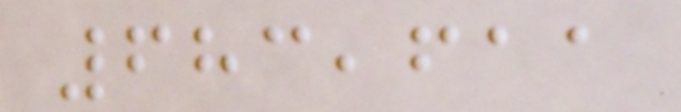683,611
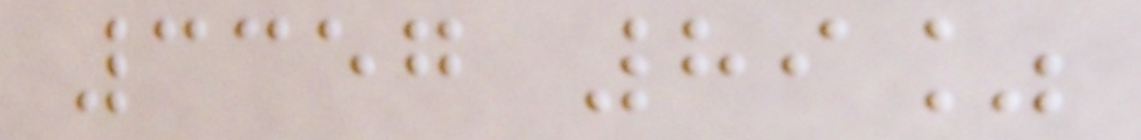3357 89%
